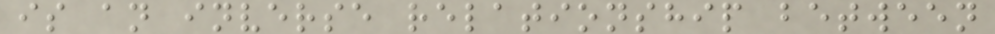is an inverse relationship between
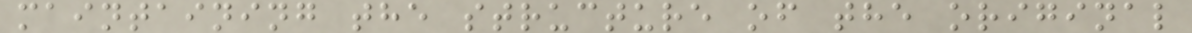maintaining the structure of the original
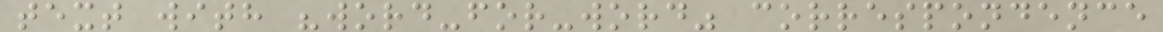text with "word-for-word" correspondence
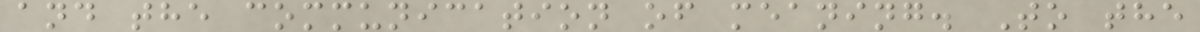and the communication of meaning. To the
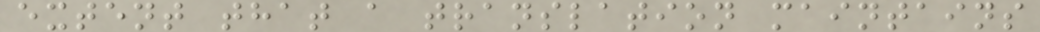extent that a translation maintains
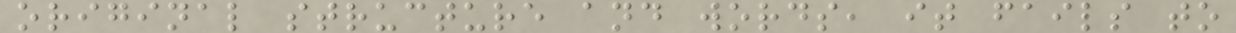original structure and words, it fails to
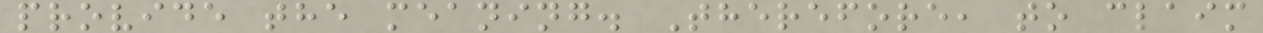provide the meaning. Therefore, to claim
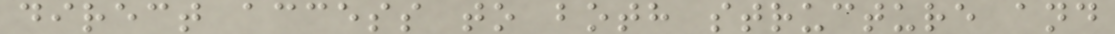direct access to both structure and
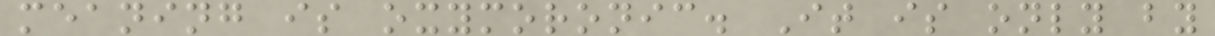meaning is oxymoronic. It is only by
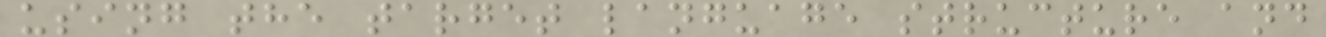using the target language structure and
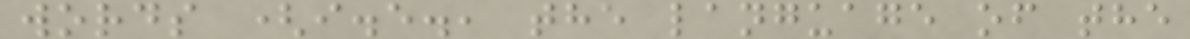words (i.e., the language of the
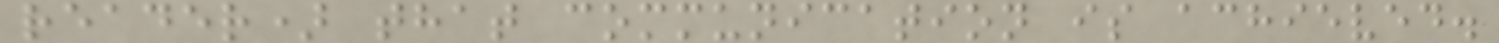reader) that communication is achieved.
